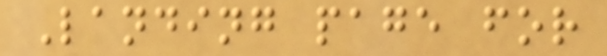Landing page for
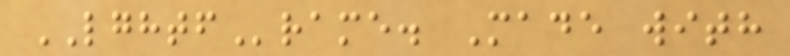LGHTFrame. Made with
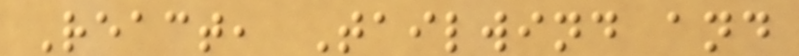React, Tailwind and
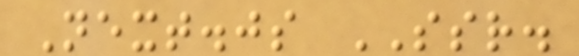Next.js SSR.
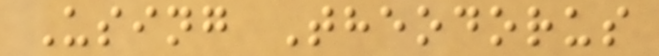Using Theodorus
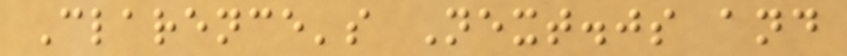Clarence's Next.js and
